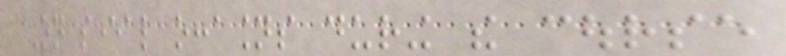On several occasions during the course
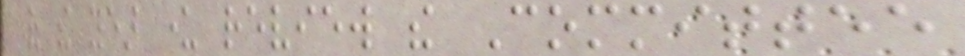of the year under review the Committee
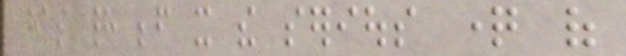has had before it the serious question of
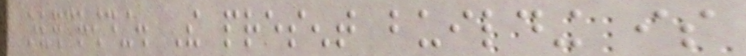overcrowding. The present building is
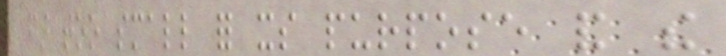far too small for its purpose and the
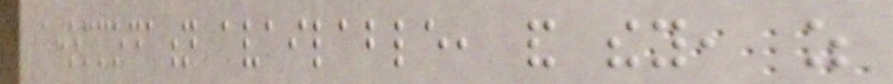accommodation available, and they, as
